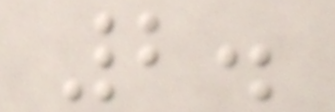2.
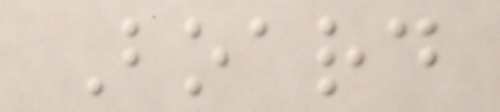Board
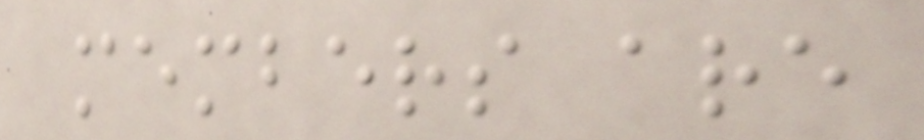members are
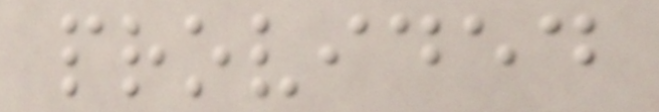provided
